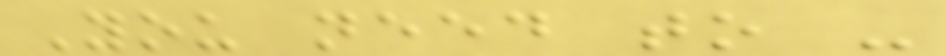You need to -
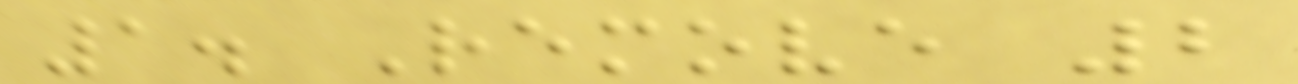1. Remove 2
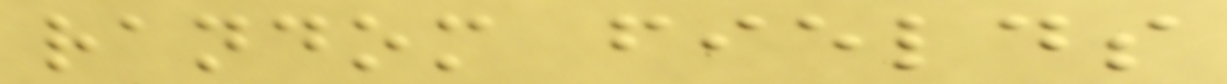random fields
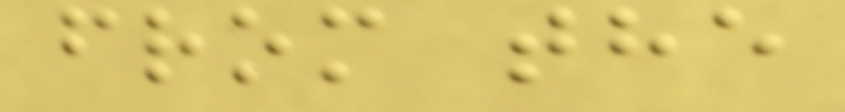from the
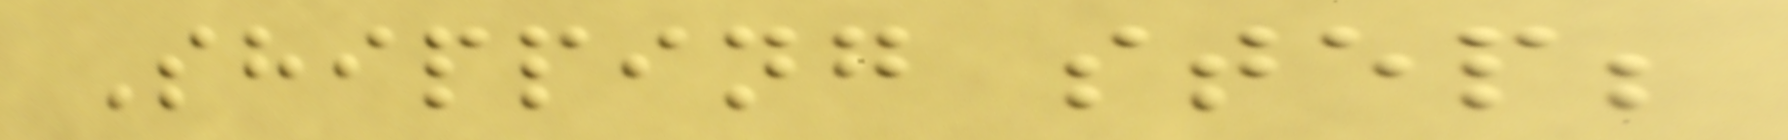Shipping step;
